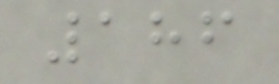186
